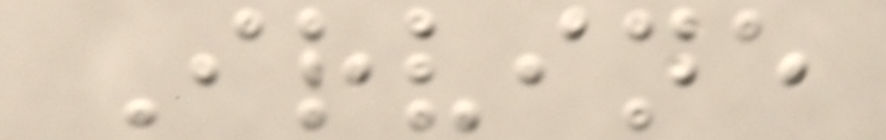Irvine
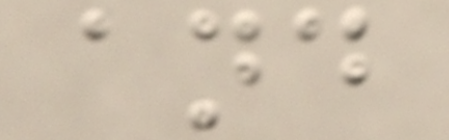and
